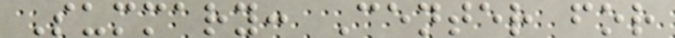Summary: Center for
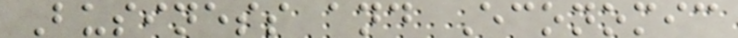Business and Economic
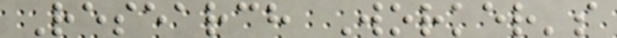Research Worker's
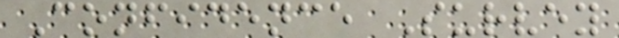Confidence Survey
